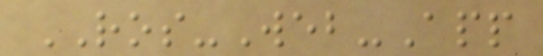ROS-Web-App
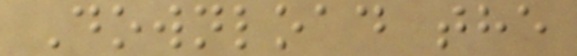Download the
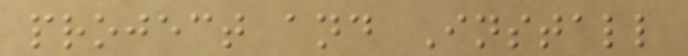project and Install
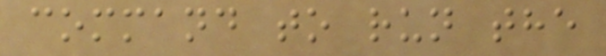command to run the
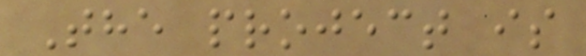The project is
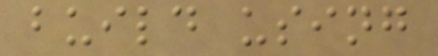build using
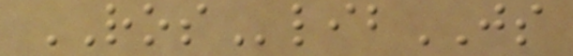ROSlibJS
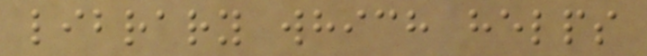library which helps
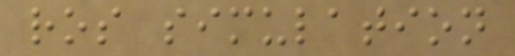ros simulation
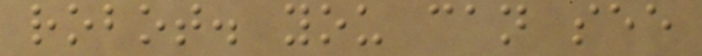robot. you can see
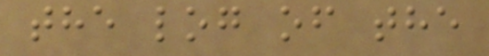the log of the
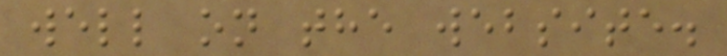well on the website.
